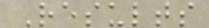Results
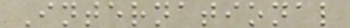International
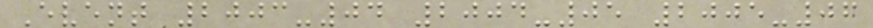Event 2003-04 2004-05 2005-06
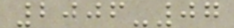2006-07
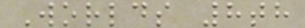Worlds 8th
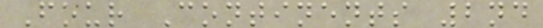Four Continents 2nd
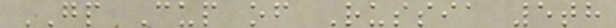GP Cup of Russia 5th
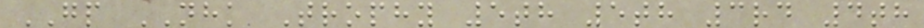GP NHK Trophy 5th 5th 3rd 4th
